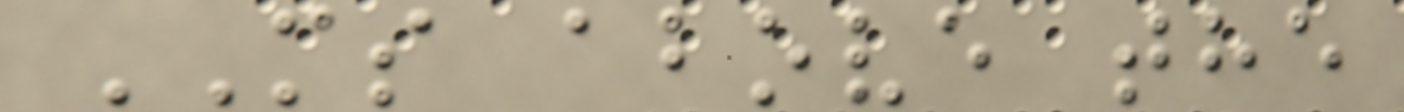MS above the
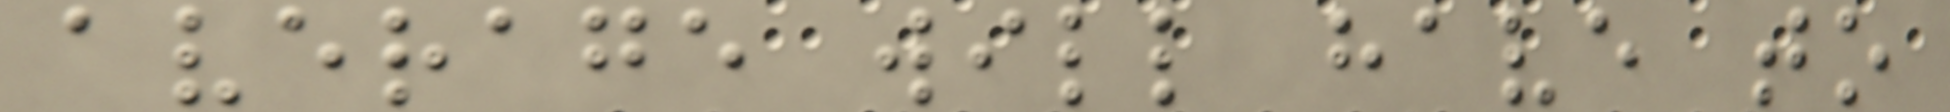average will have to
